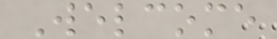Welcome
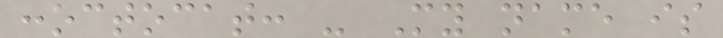:octocat: - My name is
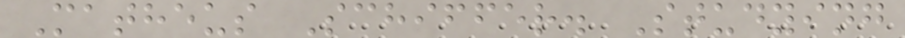Matheus Schiffer. Studying
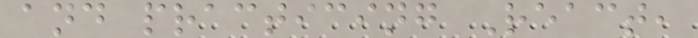and practicing React,
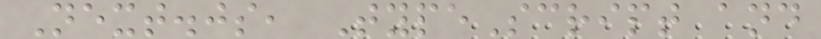Next.js, TypeScript and
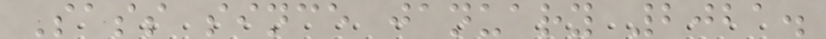Sass since january 2021.
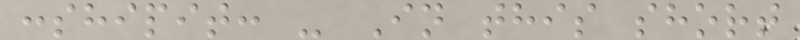:shipit: - In this short
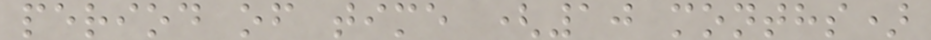period of time (10 months)
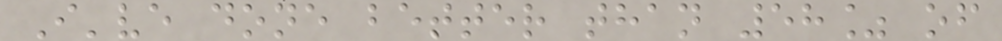I've done better than 58% of
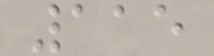115
